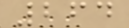264
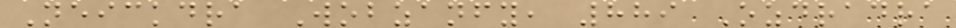Neickdra Wobzanfy, 889 Ozdradra
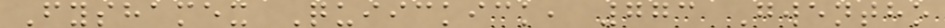Fyshamex Quiickick, 773 Gwentho
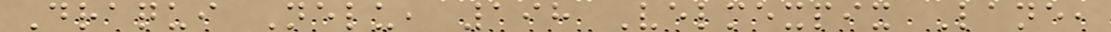Draqui Nelu, 198 Velmexpix Lane,
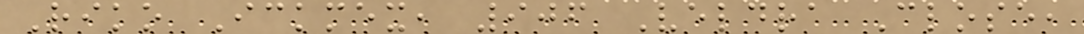Riko Ickmex, 906 Veldra Close,
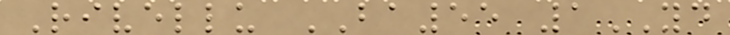Rivellu BA55 1YD
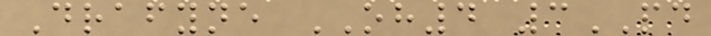Drafyne OH4 3PD
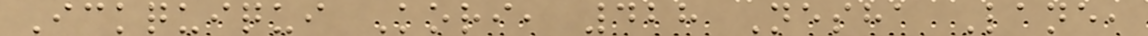Ickquiqui Kori, 428 Nesha Lane,
